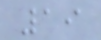19
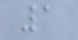1
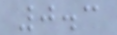0.3
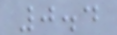0.4
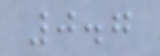0.7
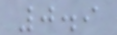0.9
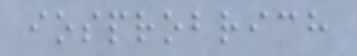iosprobrich
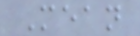Mean
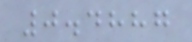0.4887
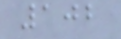102
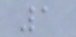1
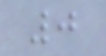0
